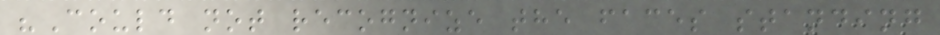"Could not recognize the faces standing
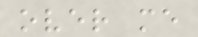over me
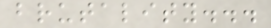brutality...
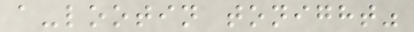a-lootin tonight"
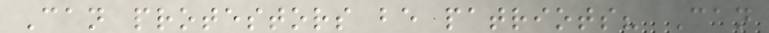Can protestors be patriots? Can
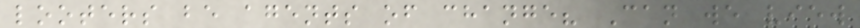looters be agents of change? Can we view
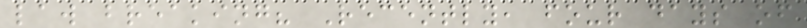law breaking? Recently, four days of
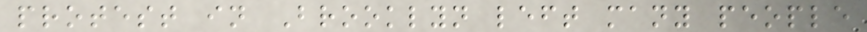protest in Brooklyn left many people
